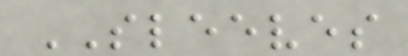SLEEVES
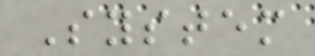System
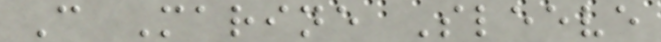C Marine Sleeve
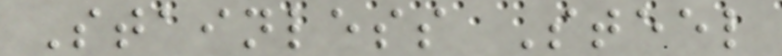Stainless Steel
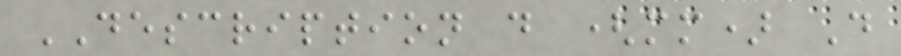DESCRIPTION d (mm) D
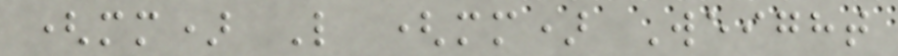(mm) L (mm) Weight
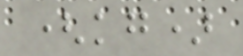(kg)
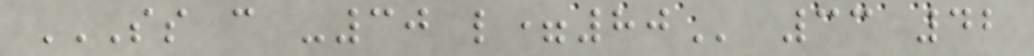SS C -30 L=80 33 42
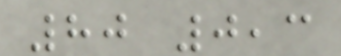80 0,3
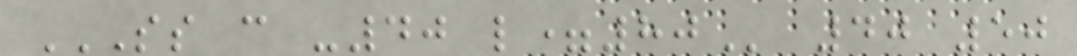SS C -40 L=80 40 50
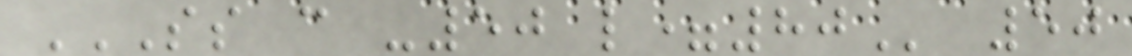SS C -50 L=80 50
